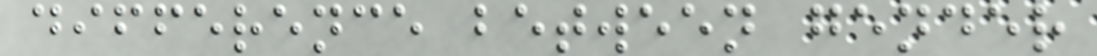difference between gender
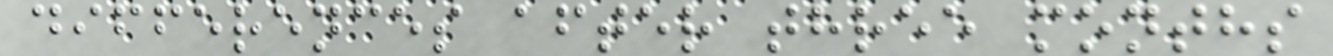differences after three months
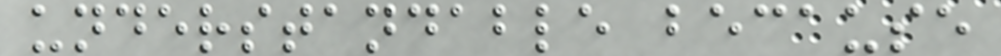understandable because
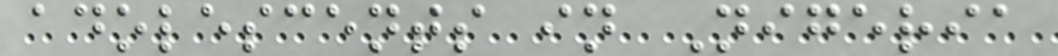adolescents in Nigeria
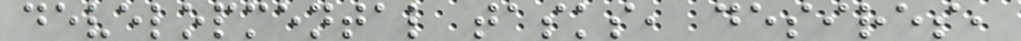developmental tasks, desires,
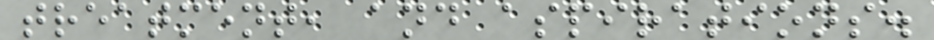treatment, and aspirations.
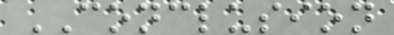CONCLUSION
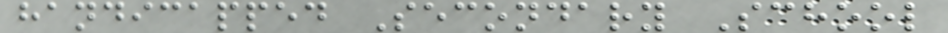handicapped Secondary School
